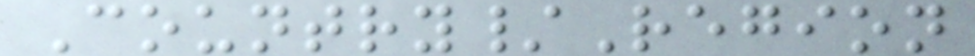Country/Region
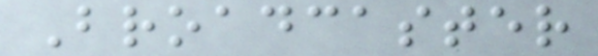Broadcaster
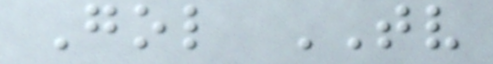Gol TV
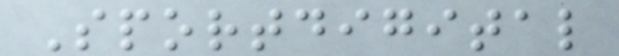Sportdigital
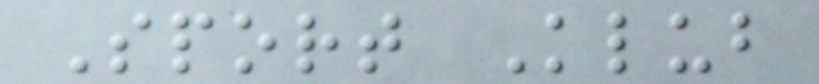Sport Klub
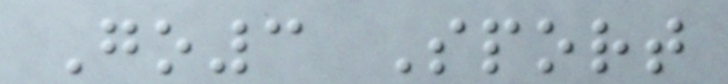Go3 Sport
